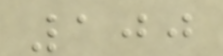100
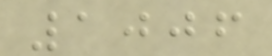1006
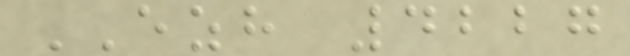EZH 4227
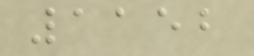1152
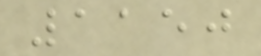1150
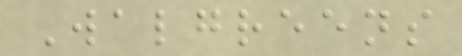Walgreens
